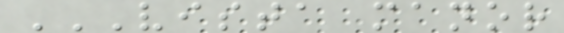VISTA MANOR
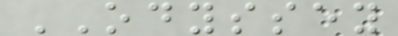ODYSSEY
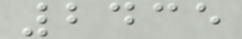2435
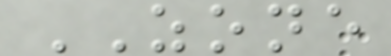ZONE
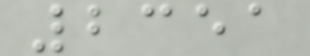2351
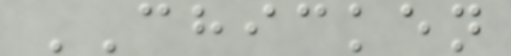CHICKEN
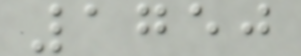1750
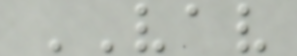VAV
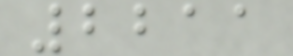2211
